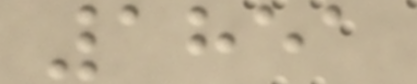1851
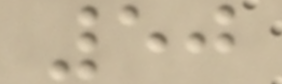50
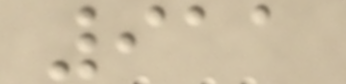911
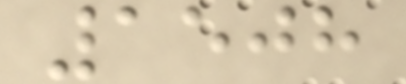1508
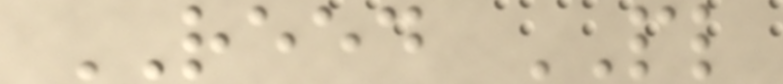REED PL
